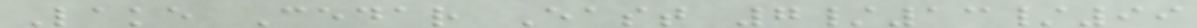Lake Cedar East 7/13/99
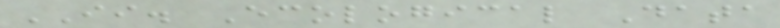II. Ecological Data
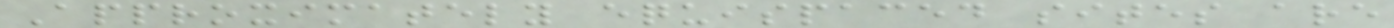Approximately equispaced sites are
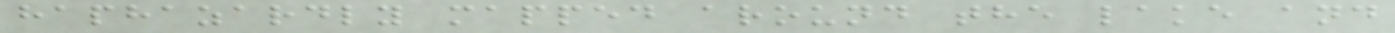haphazardly mapped around the lake and
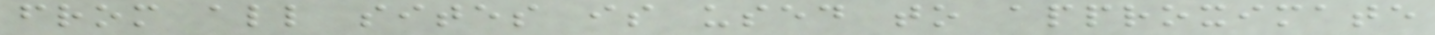from all sites is used to approximate
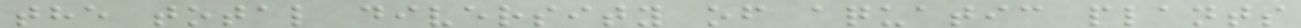the total diversity of aquatic plants
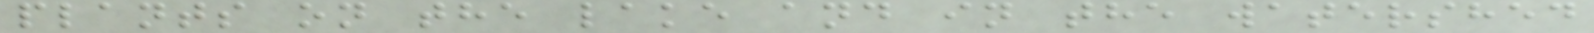plants on the lake and in the watershed
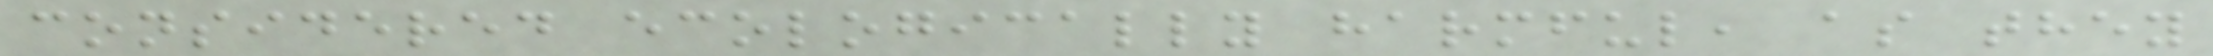considered ecologically harmful, as they
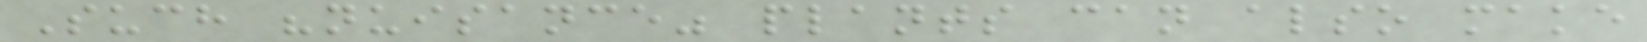Such "nuisance" plants can also make
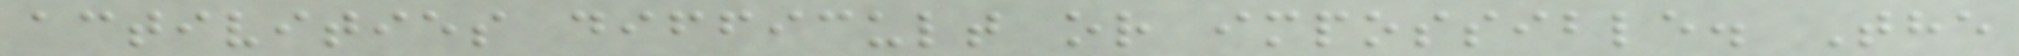activities difficult or impossible. The
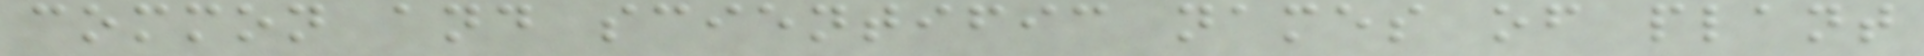common and scientific names of plant
